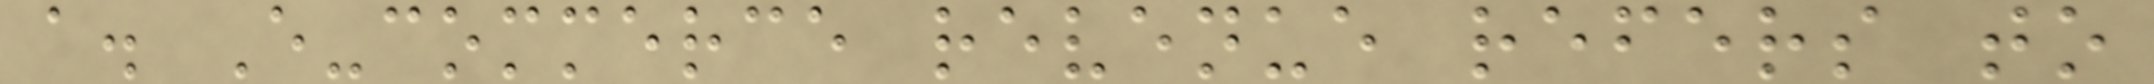a. E-commerce revenue refers to
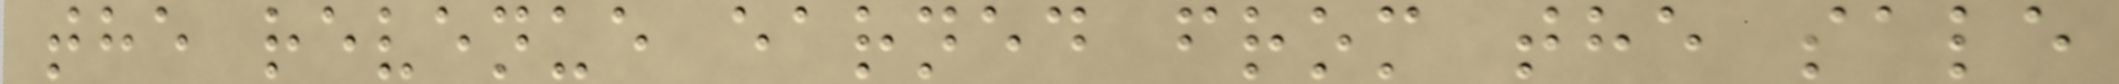the revenue earned from the sale
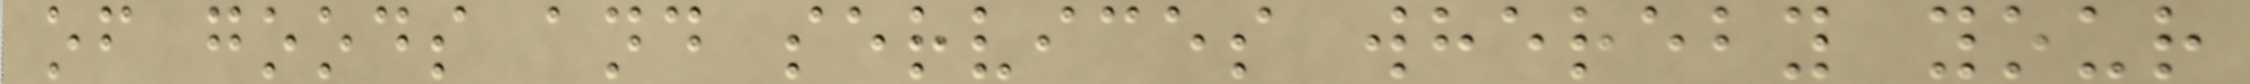of goods and services whereby your
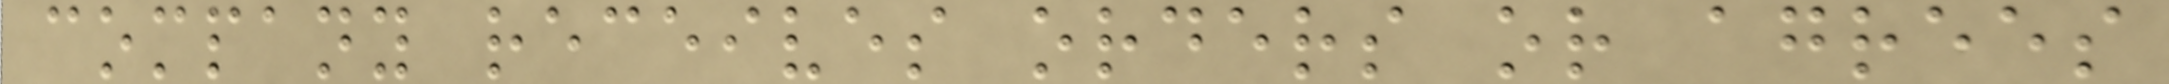company receives orders or agrees
